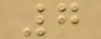7
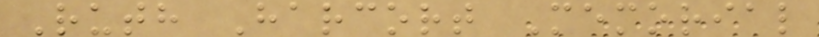Ruth Harcort Memorial
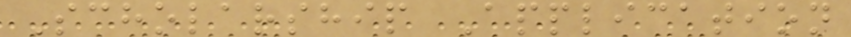Scholarship Application
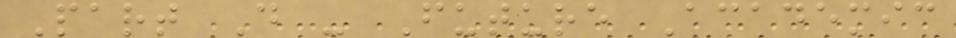Part D - Future Academic
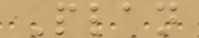Plan
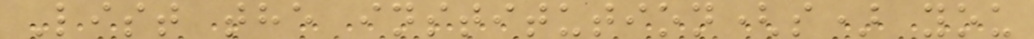List the institution(s) you
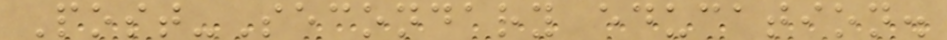Post-Secondary education.
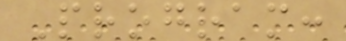Program:
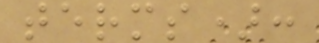terms):
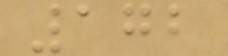172
